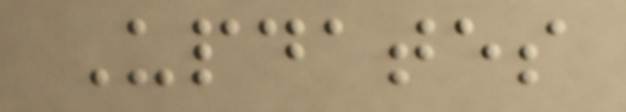Updates
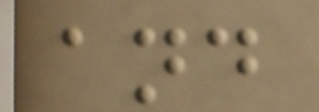and
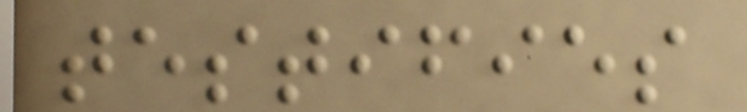testifies
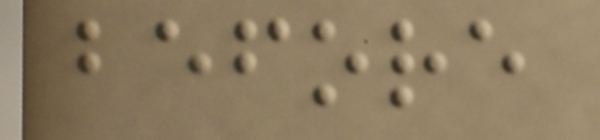before
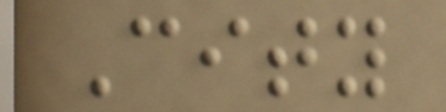City
